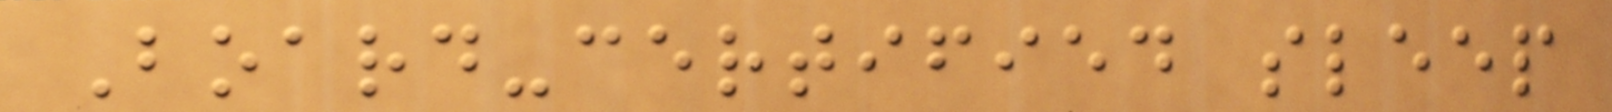Board-certified sleep
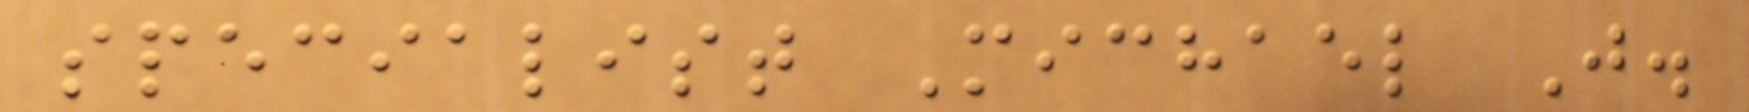specialist Michael J.
